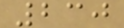230
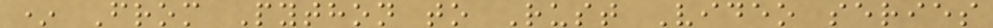* From Python to Rust Video series
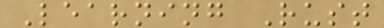Learning Rust
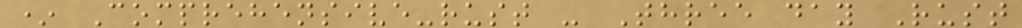* Comprehensive-rust - Three day Rust
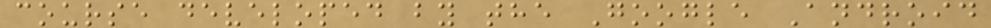course developed by the Google Android
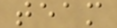team
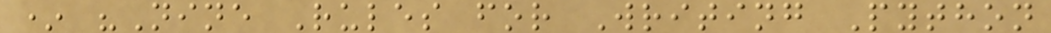* "Nine Rules for Writing Python
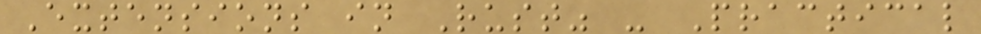Extensions in Rust" - Practical
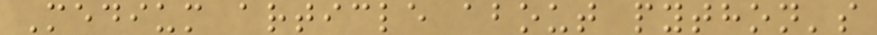Medium article about python's
